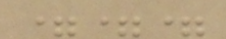===
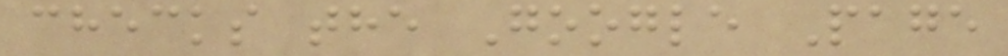checks the Google Page
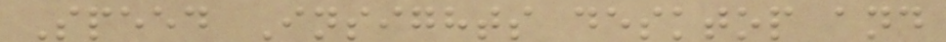Speed Insights desktop and
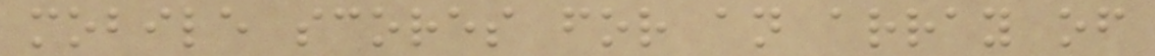mobile scores for an array of
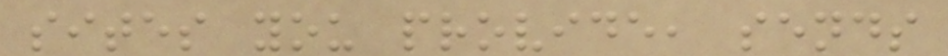sites you provide, sends
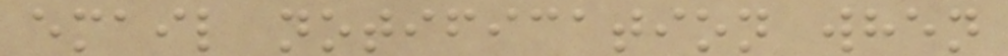email notification when
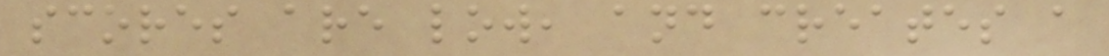scores are low, and creates a
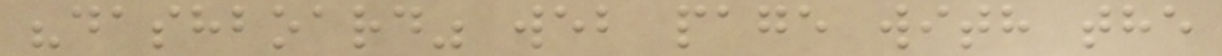"dashboard" web page with the
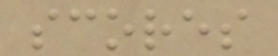scores
